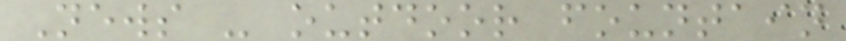News - outdoor fountain
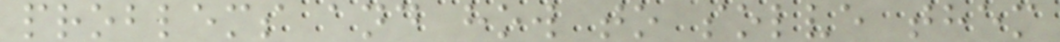problems and how to solve them
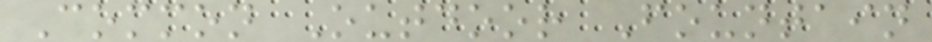Common Outdoor Fountain
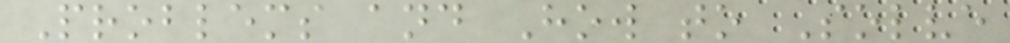Problems and How to Solve
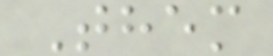Them
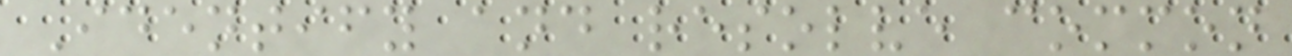Identify and resolve common
